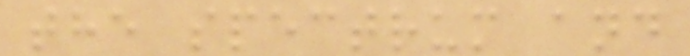the spectrum and
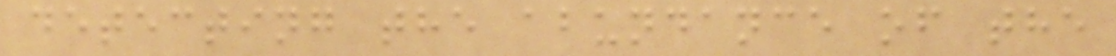detecting the abundance of the
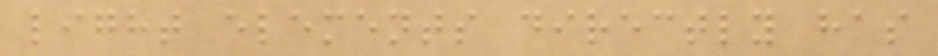light elements directly has
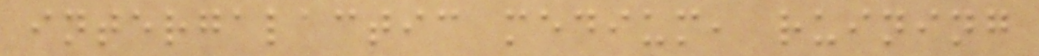intergalactic medium, ruining
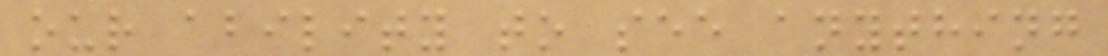our ability to see anything
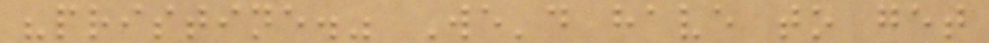"pristine." We'd have to get
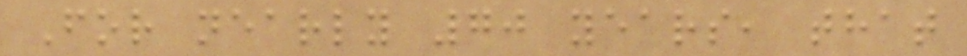For nearly 70 years, that
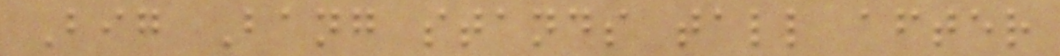Big Bang stands tall after
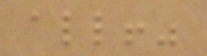all!"
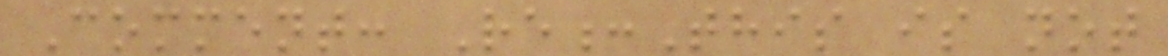Comment: Re:This is not
